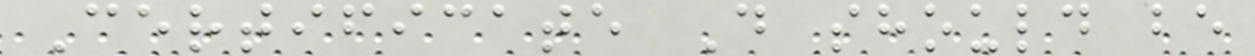Certificate D should be
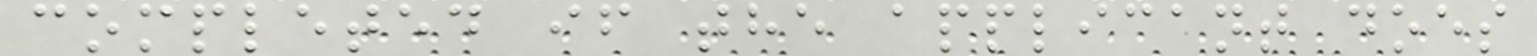completed if the applicant does
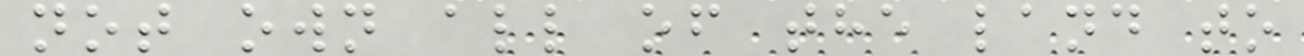not own all of the land to
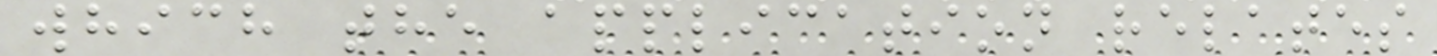which the application relates
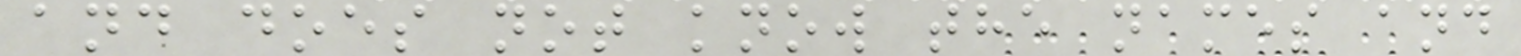and does not know the names and
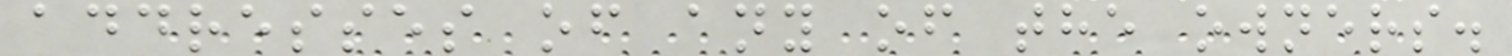addresses of any of the owners.
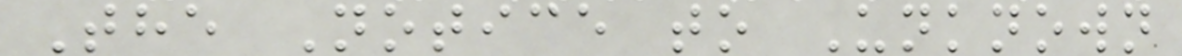The Notice to Unknown
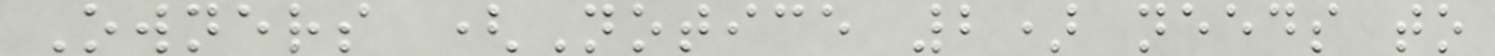Owners (Notice 2) needs to
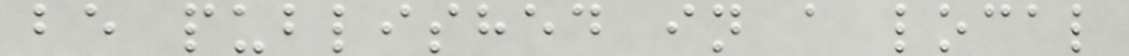be published in a local
